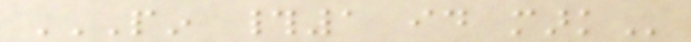PIN #1 ID MARK
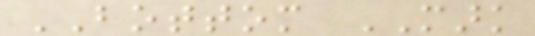BOTTOM MARK
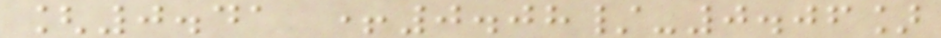[0.41 +0.08/-0.06]
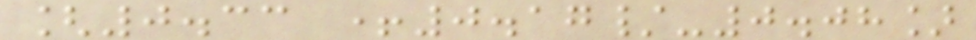[0.33 +0.17/-0.08]
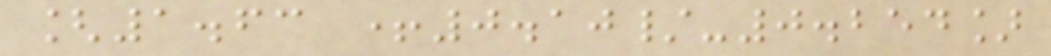[1.63 +0.10/-0.254]
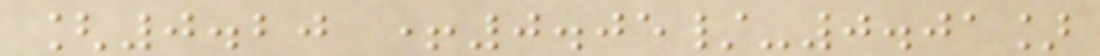[0.20 +0.05/-0.01]
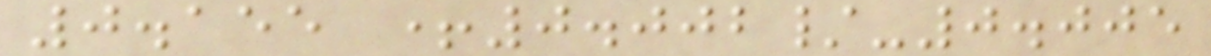0.155 +0.002/-0.005
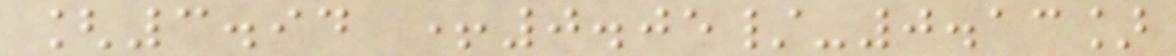[3.94 +0.05/-0.13]
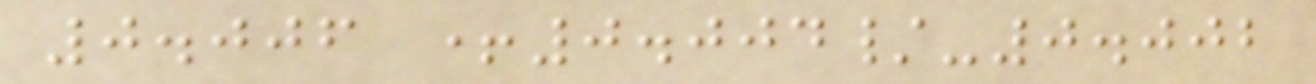0.006 +0.004/-0.002
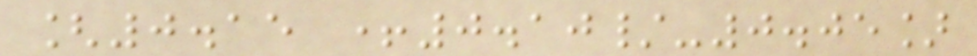[0.15 +0.10/-0.05]
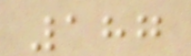187
